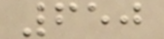650
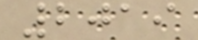2019
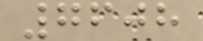7608
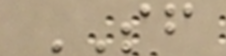SF
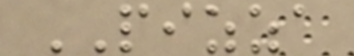PIZZA
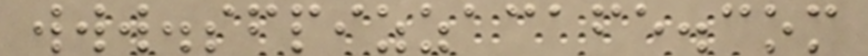www.sfpizzacafe.com
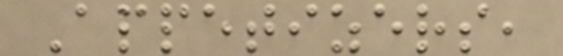Appetizers,
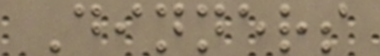Dinners
